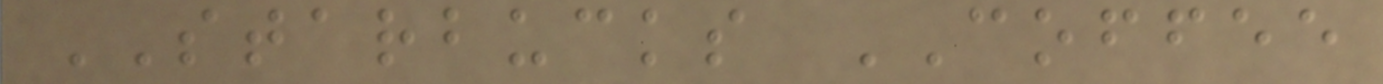STARBUCKS COFFEE
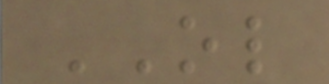OL
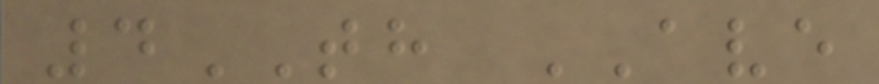4TH AVE
